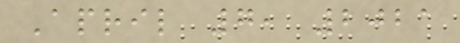April 7, 2021
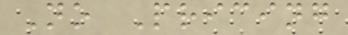No Pricing
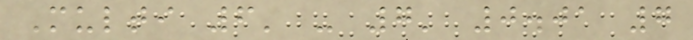Multi 6' - 7' 0.01 7
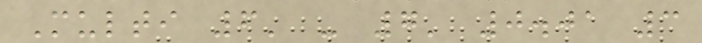Multi 6' - 7' 0.01 3
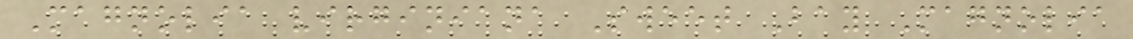Magnolia virginiana Sweet Bay Magnolia
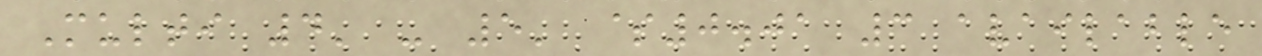Multi 4' - 5' $0.01 3 available
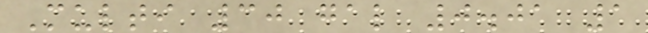Multi 30 gal 0.01 1
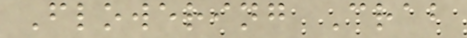Flowering Crab
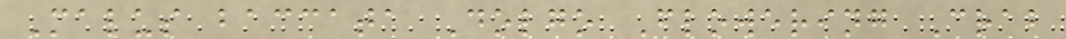Malus baccata Dolgo Flowering Crab
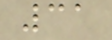31
